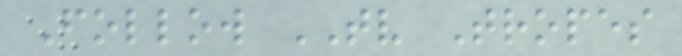Follow TV Tropes
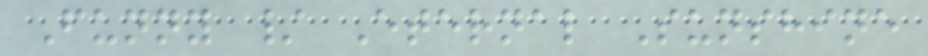Funny / Eternal Sunshine
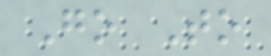Go To
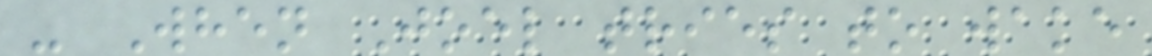- When Joel tries to wake
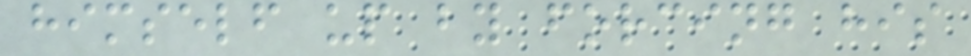himself up by forcing his
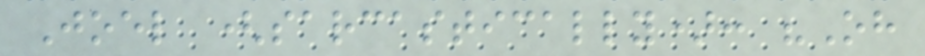Joel (sarcastically): "Oh
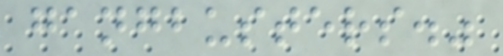gangbusters."
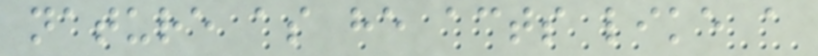nature as he acts like a
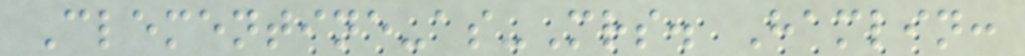Clementine-as-Mrs. Hamlin:
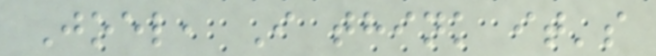Joel, I think it's
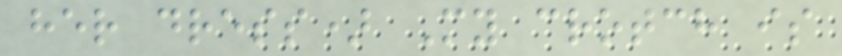her dress) My crotch is
